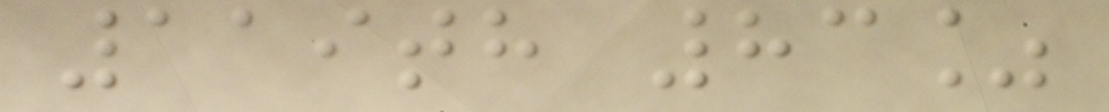119th 83%
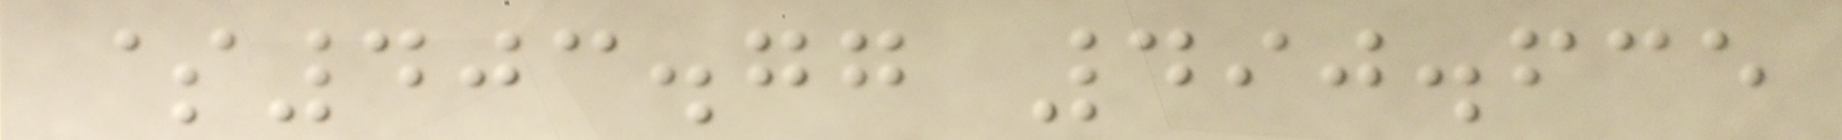$403.77 490.635
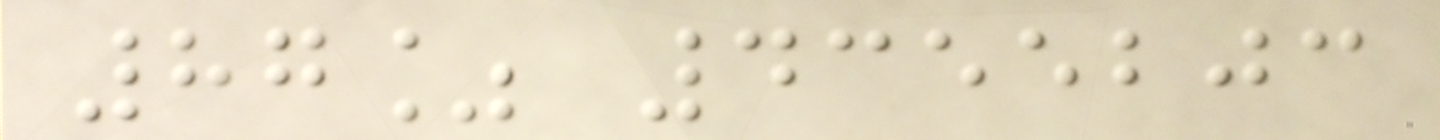87% 4355203
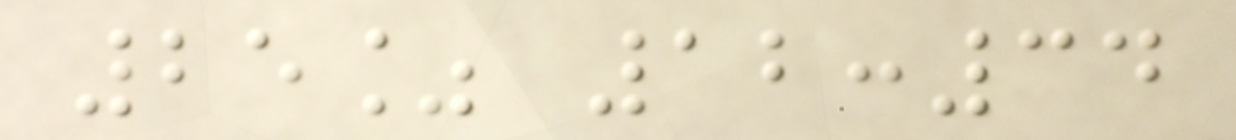25% 12:34
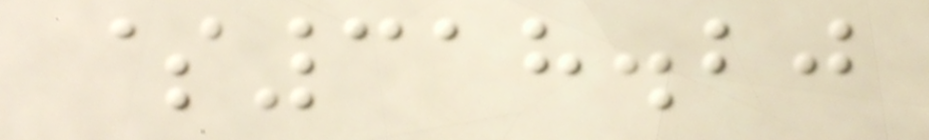$318.20
